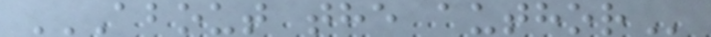ABOUT THE AUTHOR
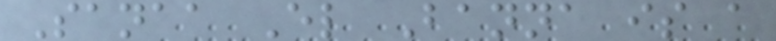Sanaa El Banna is a
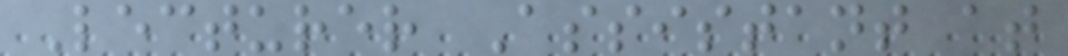Lecturer Assistant at
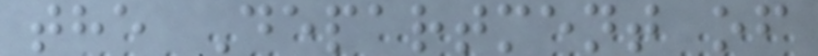the Department of
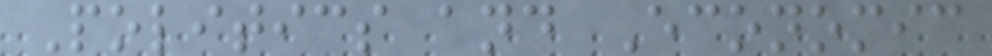Politics and Economic
